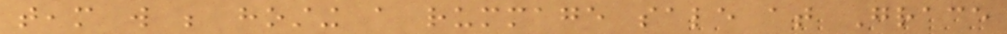team will be hosting a rummage sale at Grace
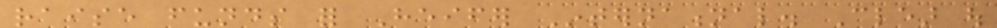raise funds for Heifer International. Clear out
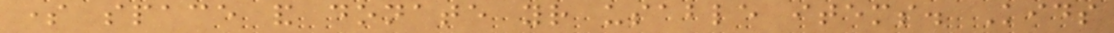some space and donate your usable items. Kids
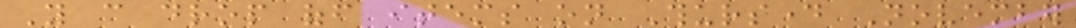You can drop off items on Thursday November
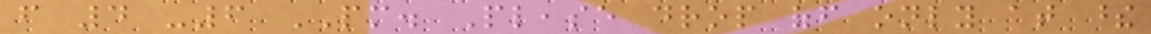from 4 -6 PM. Please drop off only at these
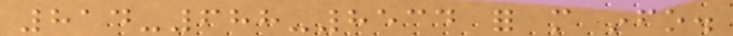814-688-8534 for more info.
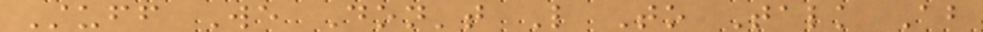Stuff We Don't Like To Talk About
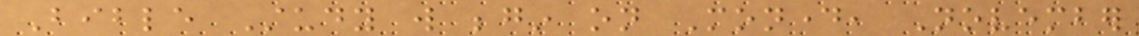Bible Study will begin on Monday, November
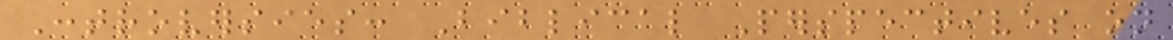Controversies: Biblical Perspectives on
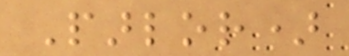Parlor)
